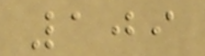109
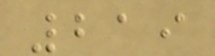219
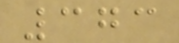373
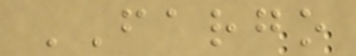FARGO
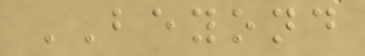BEYOND
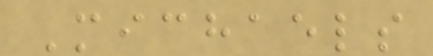Michaels
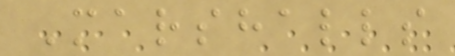Marshalls
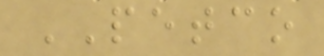PETCO
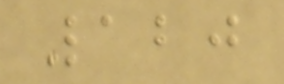120
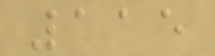115
